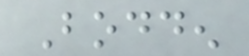Bodden
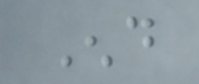End
